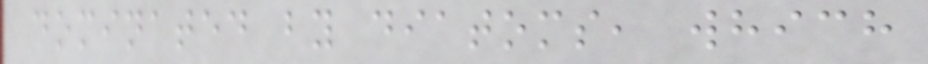dominated by diatoms, which
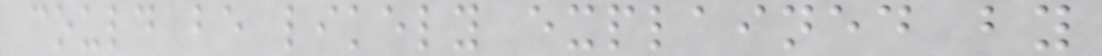could be likely explained by
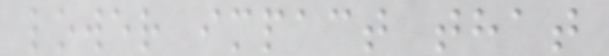lower impact that
